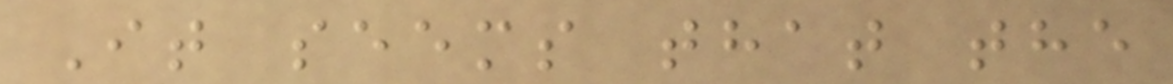It seems that the
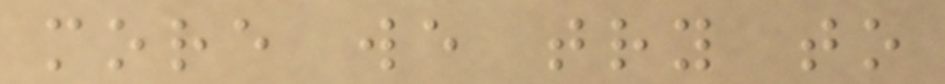more we try to
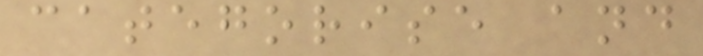categorise and
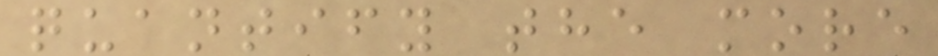quantify the more
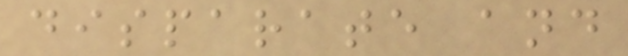disparate and
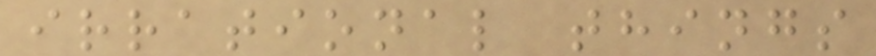irrational things
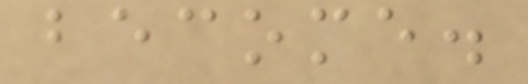become.
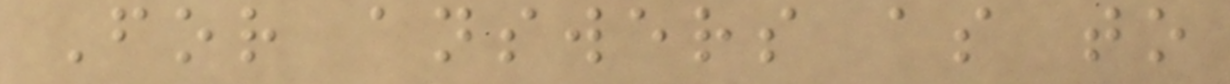For answers as to
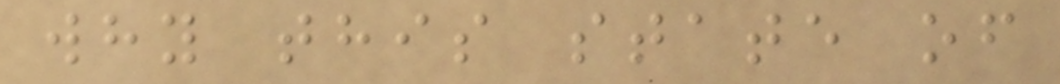why this state of
